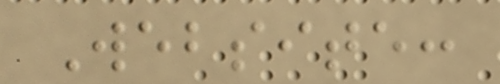Website:
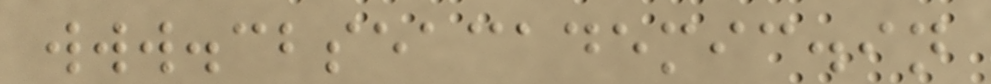www.cbseacademic.in
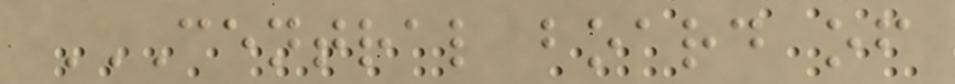CENTRAL BOARD OF
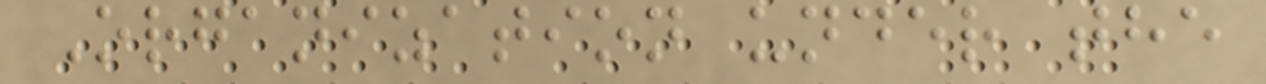Organization under the
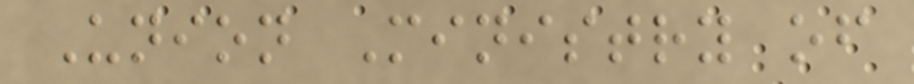Union Ministry of
